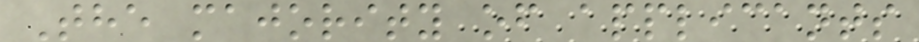The majority of applicants
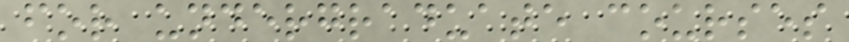for undergraduate courses
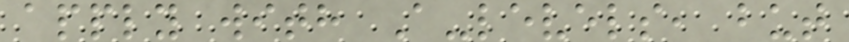apply with A-levels, but
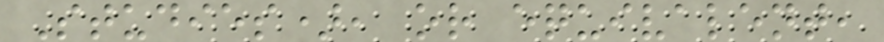Studies), or equivalent,
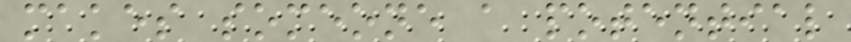makes someone a potential
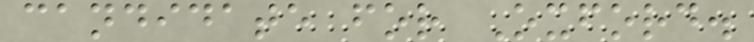candidate for Oxford.
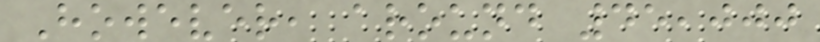However, around 45,000
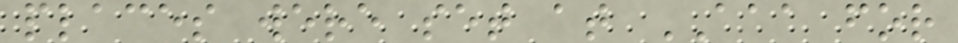places were set at AAA for
